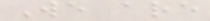We are
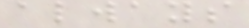always
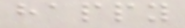happy
